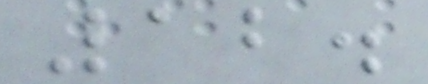12.
